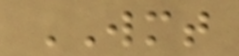WMT
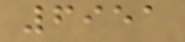6951
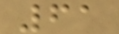61
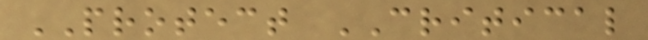PROTECT CRITICAL
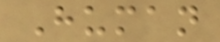Human
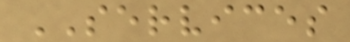SERVICES
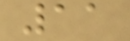11
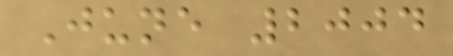June 2004
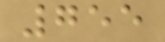755
